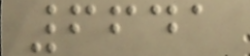6641
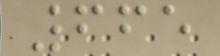665
